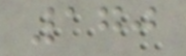170
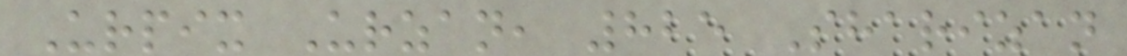Urpix Urzan, 825 Sharizan
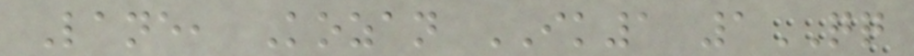Lane, Kozan IK1 1QQ
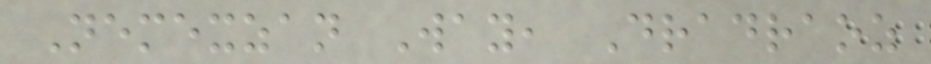Nemexzan Way, Dradraoz
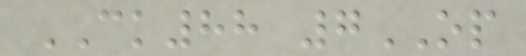CK88 7OP
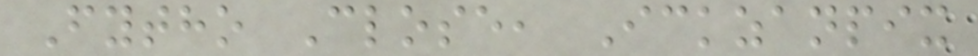Fytho Close, Ickzanpix
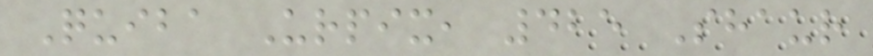Quiba Urpix, 425 Shaur
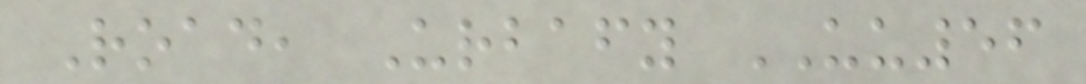Road, Urbafy UU56
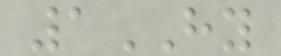1HY
